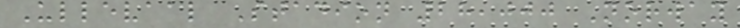Ullevaal Stadion 28,000 Norway
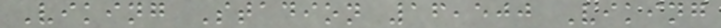Viking Stadion 16,500 Viking
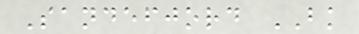Sandefjord BK
